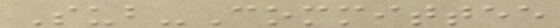Sub-Committee
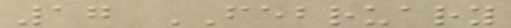17 FEBRUARY
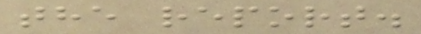the report.
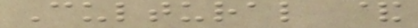Cultural &
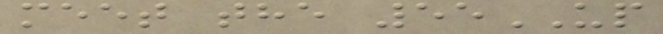meet the 55UP
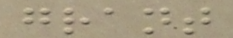grant
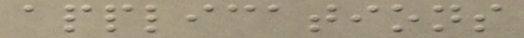applications
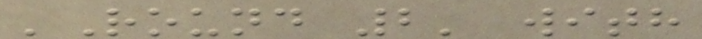'Round 2' with
